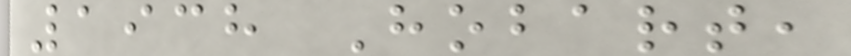1938 Hobart,
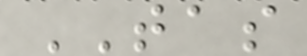TAS
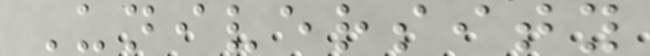University
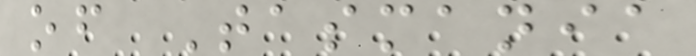of Tasmania
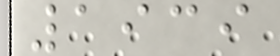1939
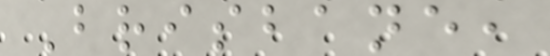Brisbane,
